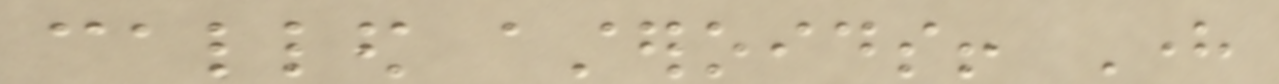called asteroids! Here
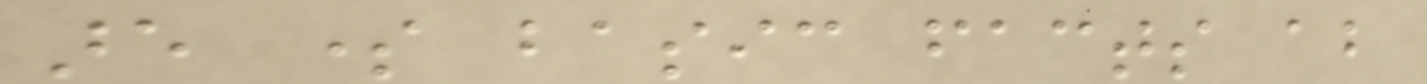are some basic facts about
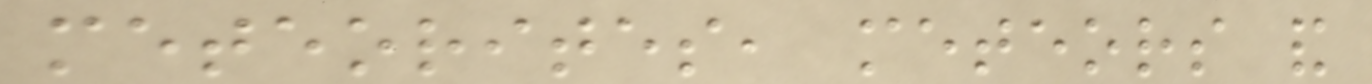meteorites, meteors and
